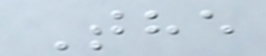The
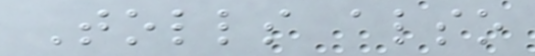Tolls also
